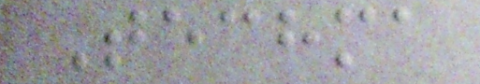Techma
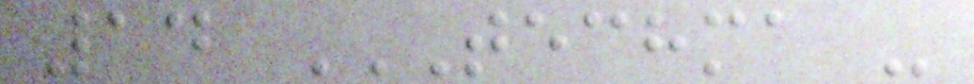14 TECHMA -
